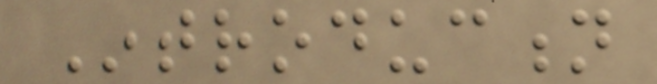Introduction
